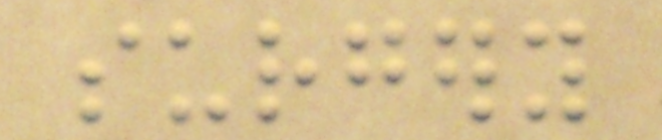surgery
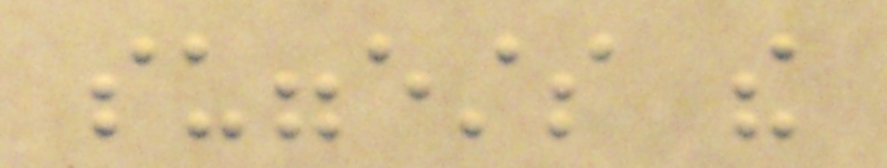suggests the
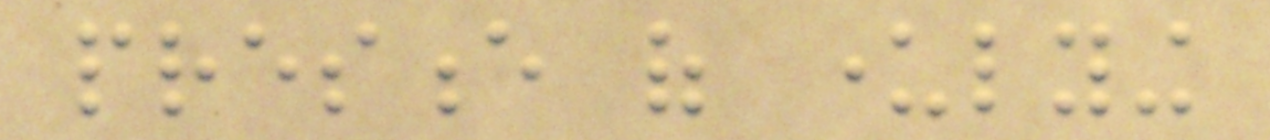presence of underlying
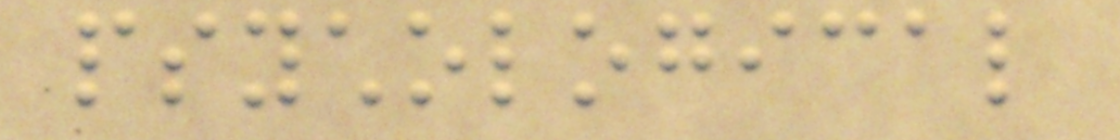psychological
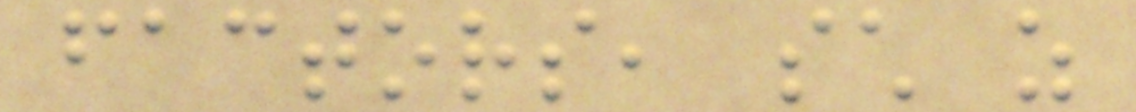factors, such as
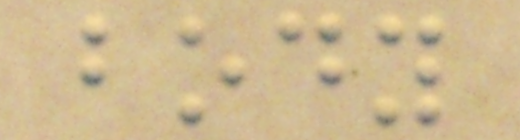body
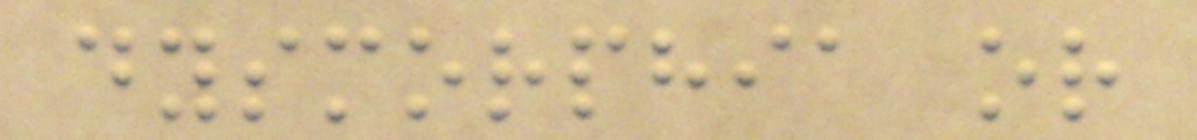dysmorphia or
